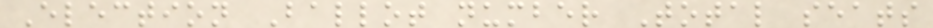Election Ballot number Total seats
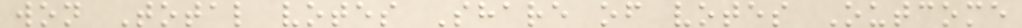won Total votes Share of votes Outcome
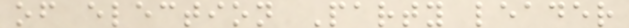of election Party leader
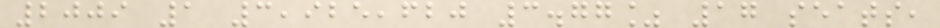2009 1 3,925,620 3.77% 17 seats,
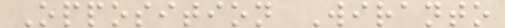Opposition Wiranto
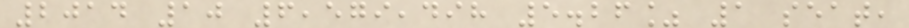2014 10 6,579,498 5.26% 1 seat,
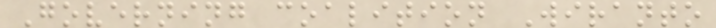Governing coalition Wiranto
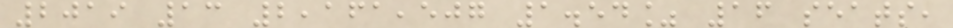2019 13 2,161,507 1.54% 16 seats,
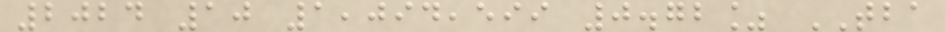2024 10 1,094,599 0.72% TBA
